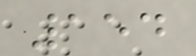154
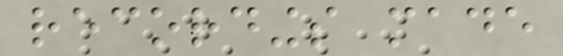recordings made
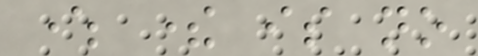where there is no
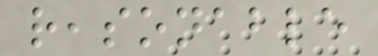reasonable
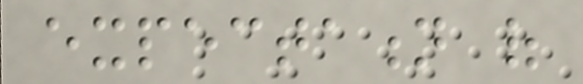expectation of
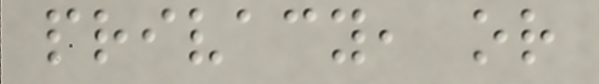privacy, or
